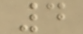4
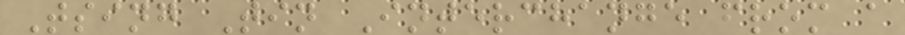Tsing Tin Interchange from a
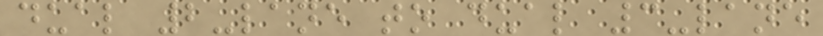dual 2-lane to dual 3-lane
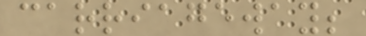carriageway;
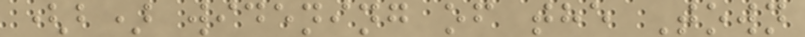(b) widening of the Town
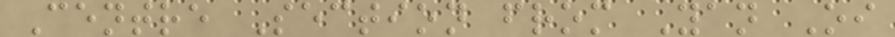Centre Section from Yan Oi
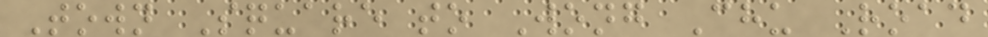Town Square to Wong Chu Road
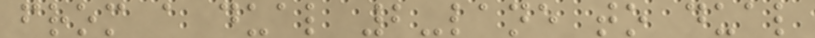from a dual 2-lane to dual
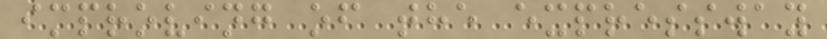improving of the expressway
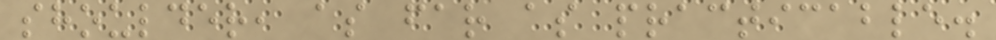shoulder, as far as practicable.
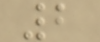2
